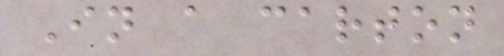In a carton
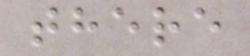there
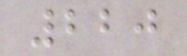220
